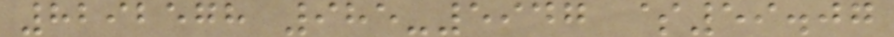8292578 985-5947 $59.07
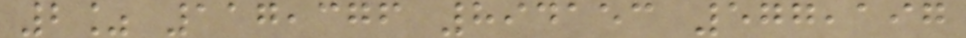2% 117,376 894153 577,197
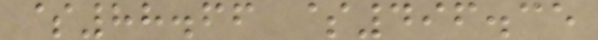$88.66 $496.35
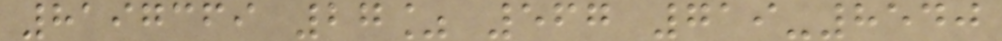8197369 27% 567 719-8540
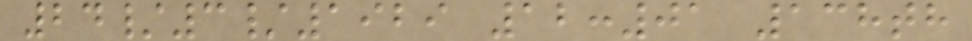24/3/1929 12:01 138th
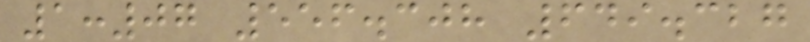1:07 556.308 649.327
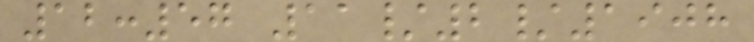12:57 11/2/1908
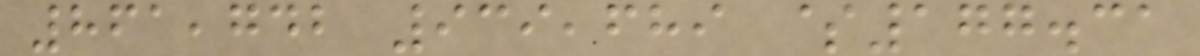861,742 939,689 $177.31
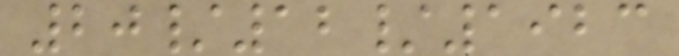20/12/1923
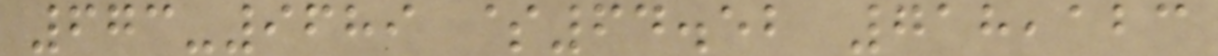673-9689 $64.52 718,123
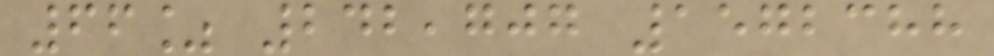66% 242,707 1572388
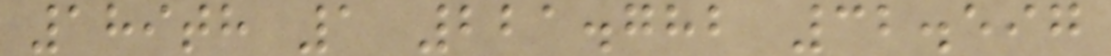189th 1 221.782 32.597
